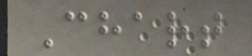Chart
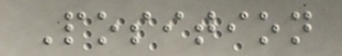Position
